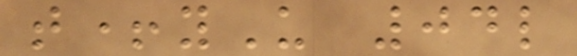t+yU 04l
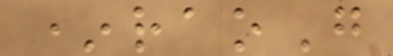*raoG
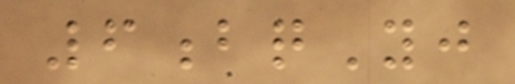6bqYj
